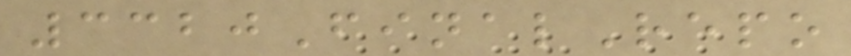3320FinalRepo
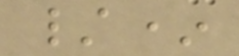/*
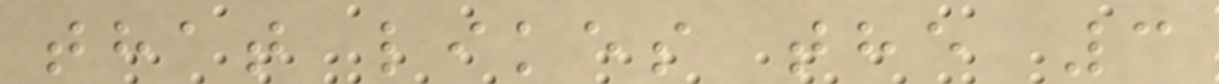that likes the 3
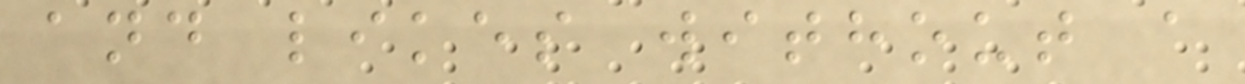and likes without a
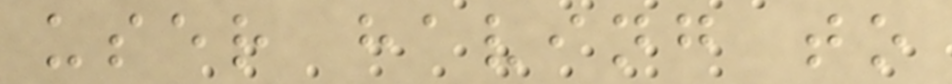user having to
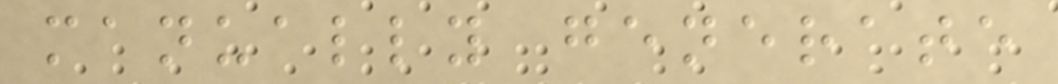manually generate
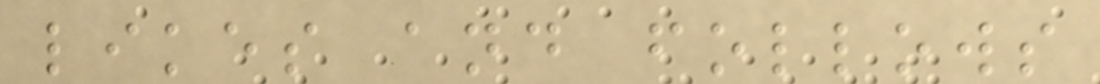likes and follows
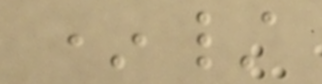*/
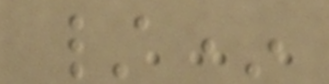/*
